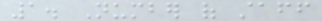1. Number of staff
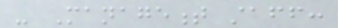- Management staff:
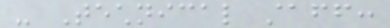- Technical staff:
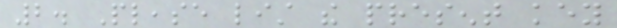2. Please list the present key
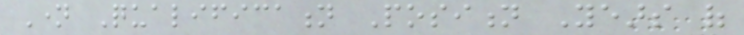Name Qualification Position Years of
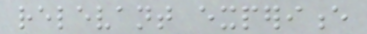relevant experience
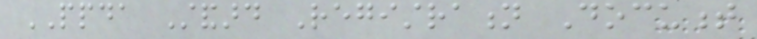PPDA Standard Registration Document
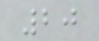20
